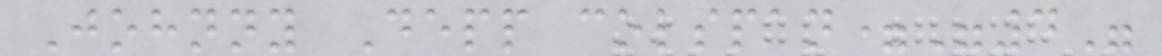Johnny Depp colspan="4"
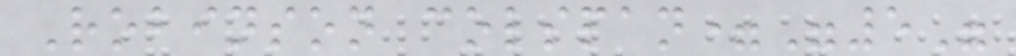Robinson colspan="5"
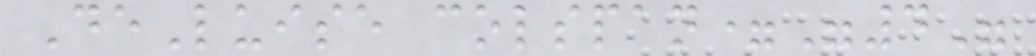DeLuise colspan="4"
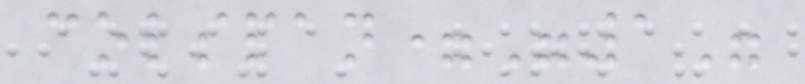colspan="1"
